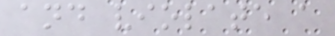and violate a
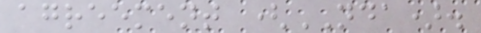agreement (NDA).
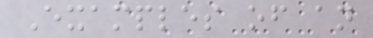Examples of an
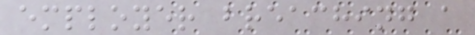employer breaching a
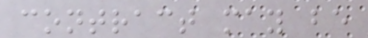contract may be
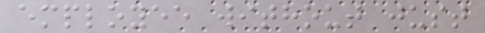employee without just
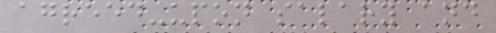agreed-upon salary and
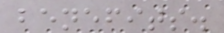benefits.
